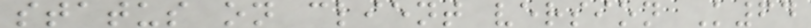status on client version K64
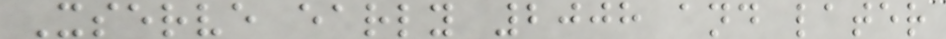Xserve early 2008 and later
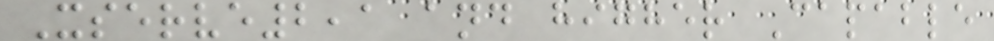Xserve2,1 and higher Capable
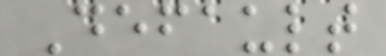Default
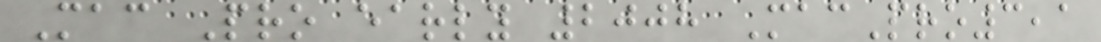Mac Pro early 2008 MacPro3,1
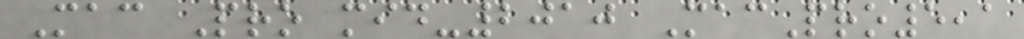Mac Pro mid-2010 MacPro5,1
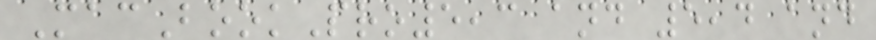MacBookPro5,3 and 5,4 and
